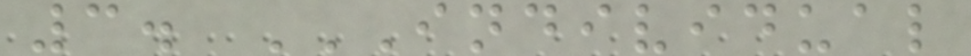3. INDIVIDUAL
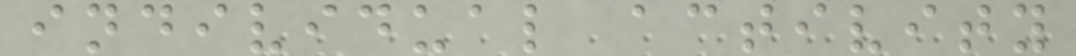individual activity
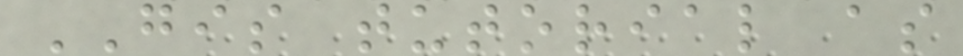GIS tutorial as
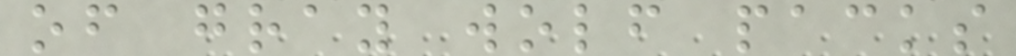of gray wolf packs
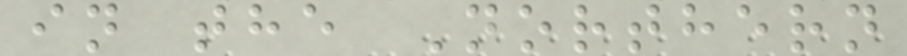in the Northern
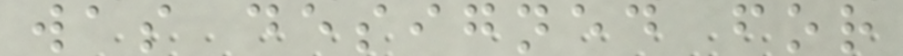was designed for
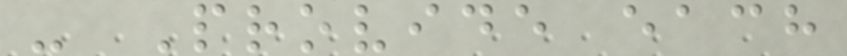- Provide each
